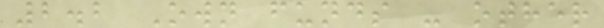2.2 Own funds - other
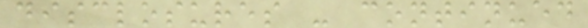disclosures - continued
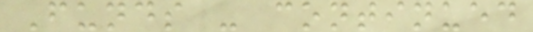Funds - continued
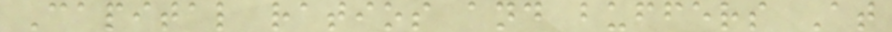Capital ratios and buffers At
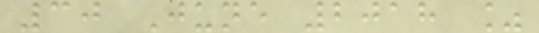30 June 2018 %
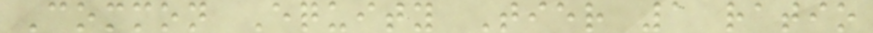Common Equity Tier 1 ratio
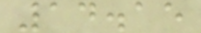14.15
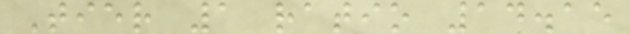Tier 1 ratio 14.15
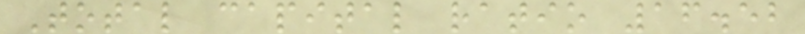Total capital ratio 16.52
